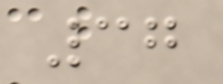37
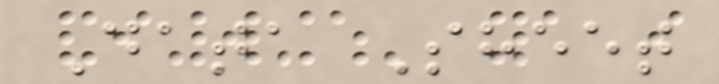Data Sheet
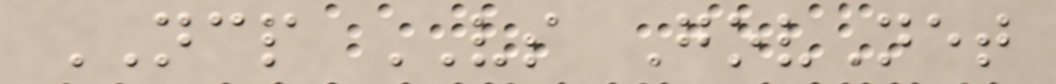NCP VS GovNet
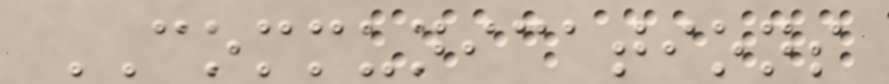COMMUNICATIONS
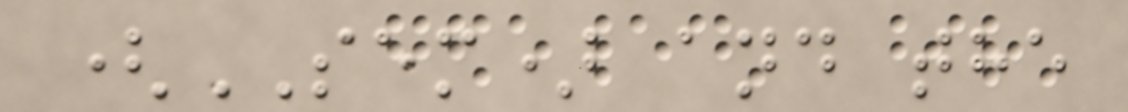(SEM) and the
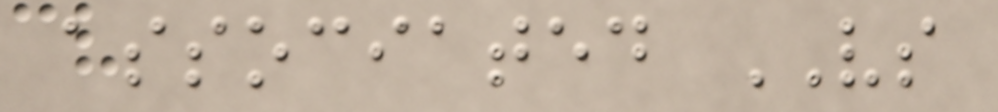associated VS
